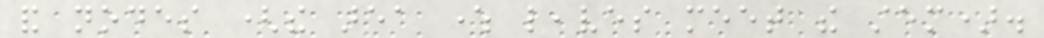and nodes (the area where leaves meet the stem).
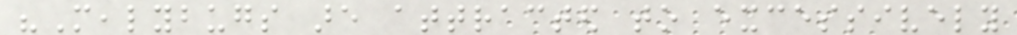"Mealybugs are attracted to excessively
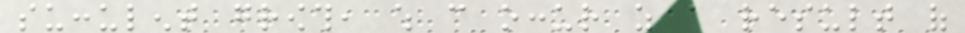succulent growth, which can occur as a result of
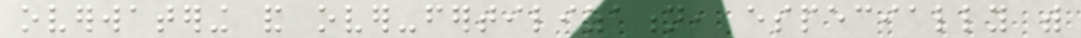overwatering and over-fertilization, especially with
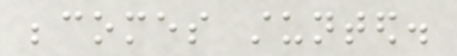becomes stunted.
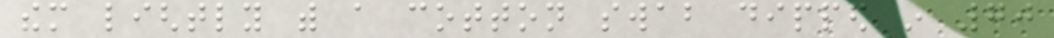them lightly with a cotton swab dipped in 70
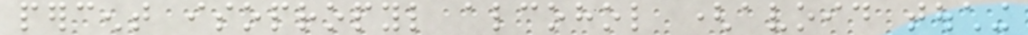percent isopropyl alcohol (avoid touching
